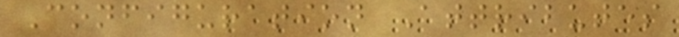Configuration Attributes
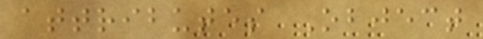attributes Object
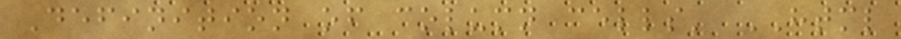Definition of column cells' HTML
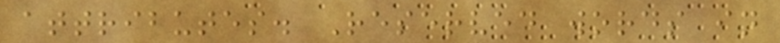attributes. Reserved words in
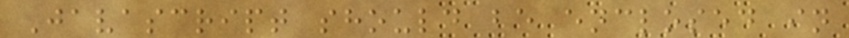Javascript should be enclosed in
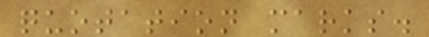quotation marks.
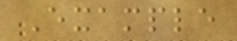Example
